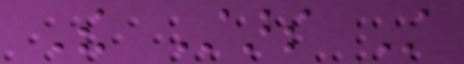The Stars Still
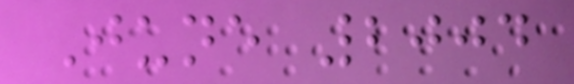June 2004
